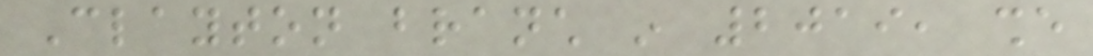Clayton branch in 2019, she
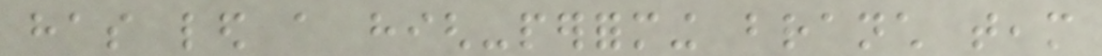has led a high-performing branch team
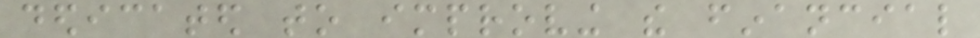dedicated to improving the financial
